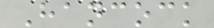Hancock
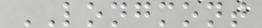LONGMONT
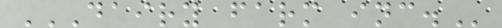DAIRY FARM INC.
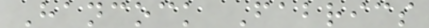Hancock Fabrics
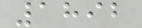1892
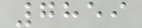7859
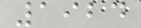1924
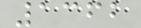1362
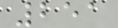251
